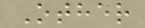Other
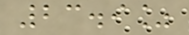23.9%
